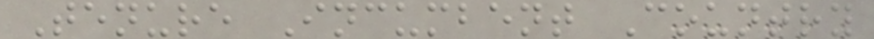Tenure Incumbent Country
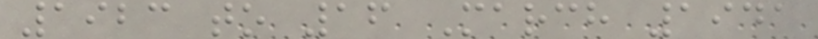1923 to 16 March 1941
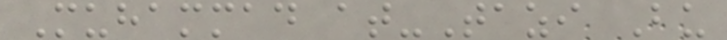Muhammad at-Tazi Bu
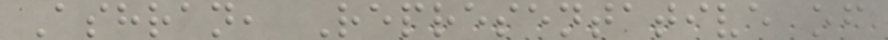Ashran, Representative of
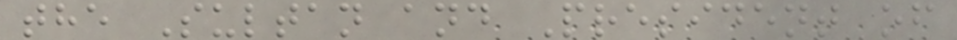the Sultan and President of
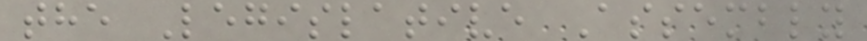the Legislative Assembly
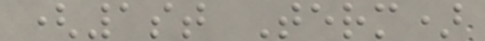(1st Term)
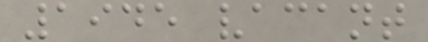1945 vacant
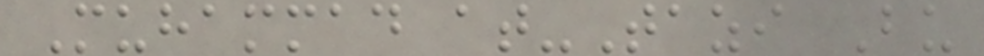Muhammad at-Tazi Bu
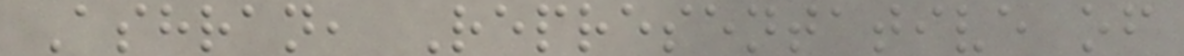Ashran, Representative of
